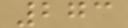273
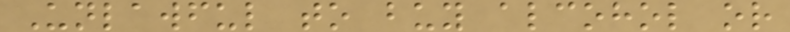Unlawful to buy alcohol or
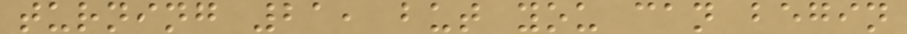turning 21, but you can begin
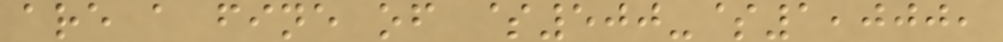are a fine of $500-$1,000,
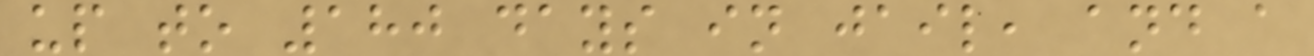up to 180 days in jail, and a
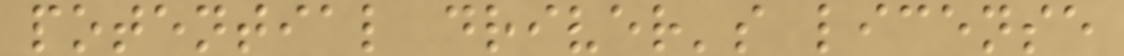potential driver's license
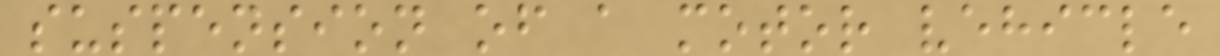suspension of a motor vehicle
